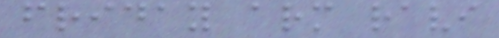friday arm ravi
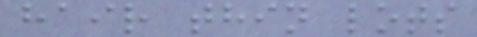hair thin lots
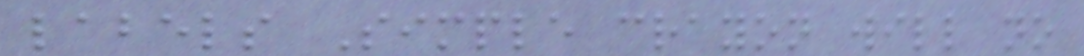labels Simple crayon will no
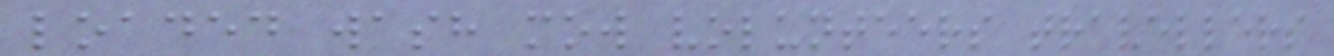loaded wash mow volunteers travellers
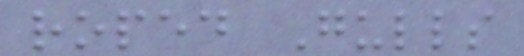roped Gulls
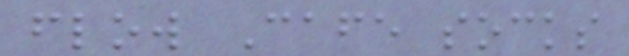flow Cafe socks
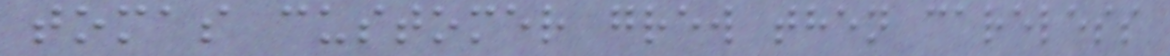tomas customer grew then careless
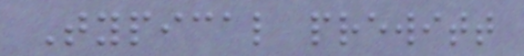Typical prewitt
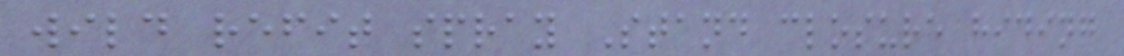wild refit spray Stand closure hiding
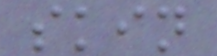skin
